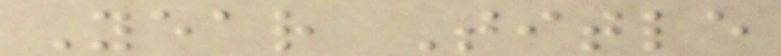Year Title
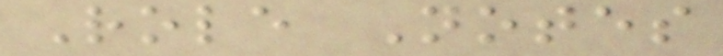Role Notes
